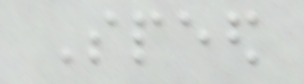Speed
